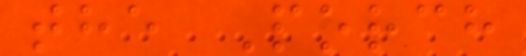the Porch
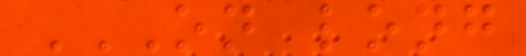ON LONG
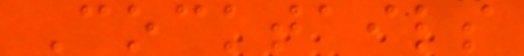Cocktails
